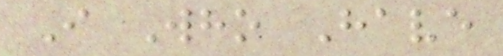I Who Have
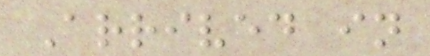Arrived in
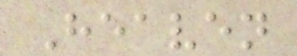Heaven
